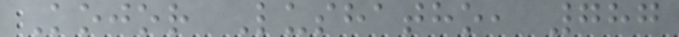Kojor Lushatho, 787
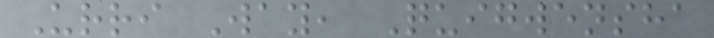Urri Way, Quigwensha
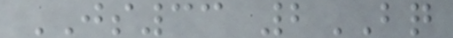JS33 2BQ
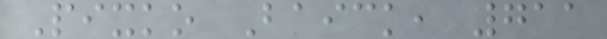Pixko Baick, 711
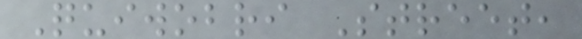Quiwobri Street,
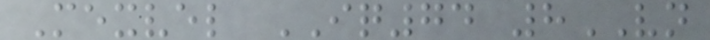Mexvel IQ74 8VN
